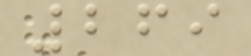269
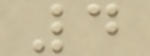4
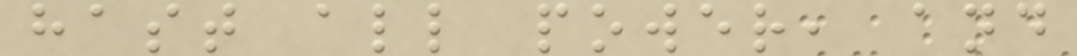hast all power, and
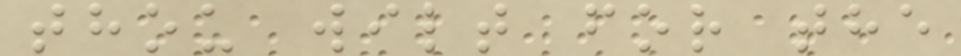thou wilt for the
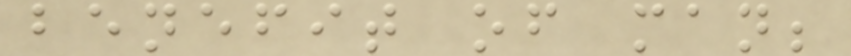benefit of man;
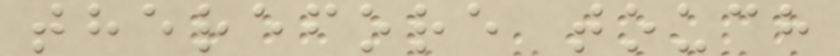therefore touch
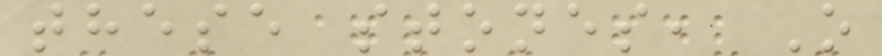these stones, O
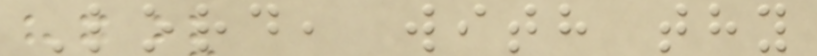Lord, with thy
